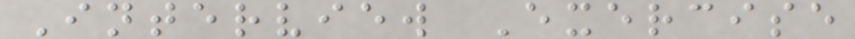Interview Exercise
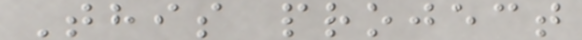This project
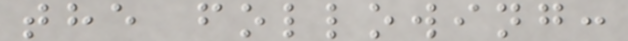the following:
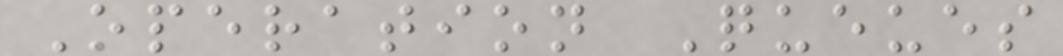Operation Queues
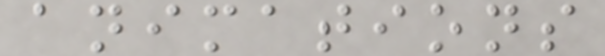animations
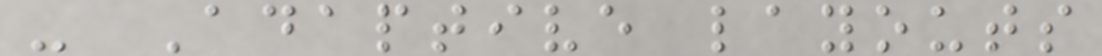- Adaptive layouts
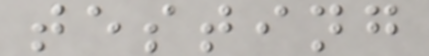testing
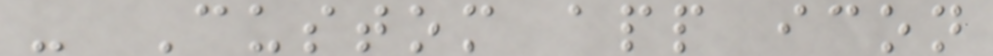- Custom app icon
